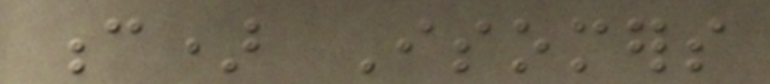c) Isomers
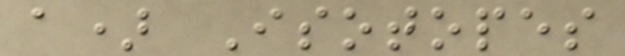a) Isotopes
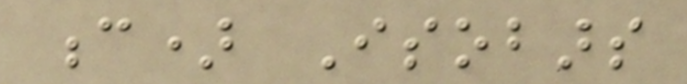c) Isobars
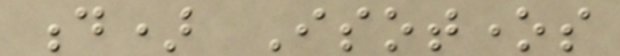d) Isotones
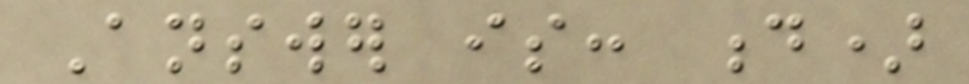Answer is: d)
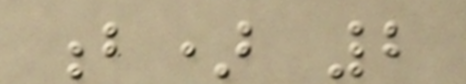b) 2
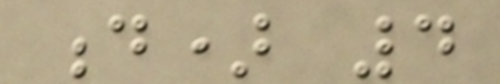d) 4
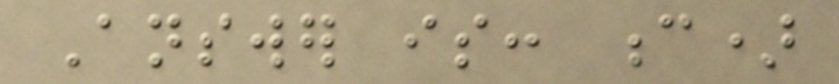Answer is: c)
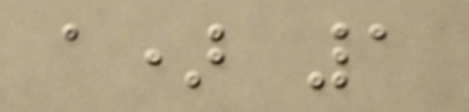a) 1
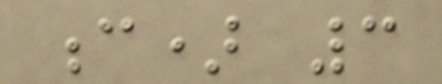c) 3
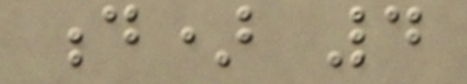d) 4
